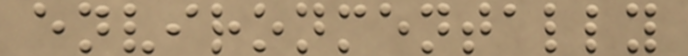environmentally
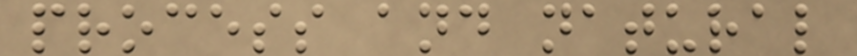process and natural
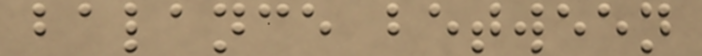balance between
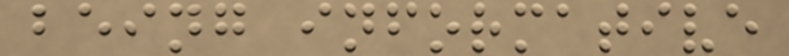being informative
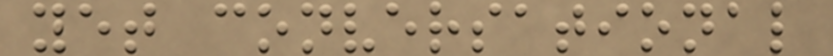yet conversational
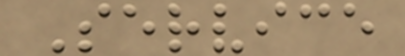Service
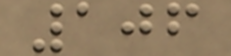106
